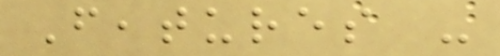Features -
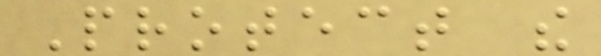Protect the
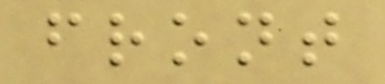front
